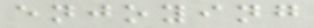enjoying
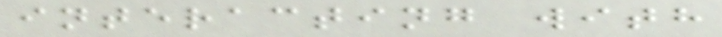interacting with
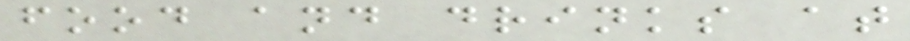food and drinks at
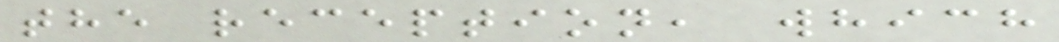the reception, which
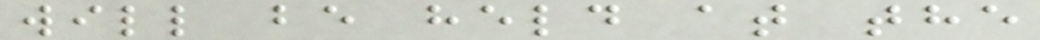will be held at the
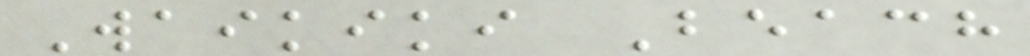Waikiki Beach
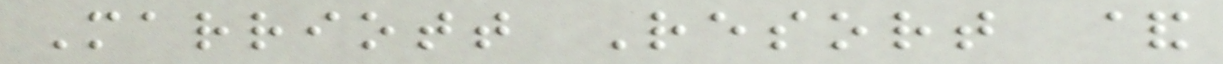Marriott Resort &
